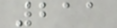211
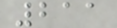211
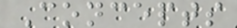Concepts
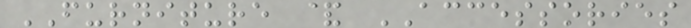FURNITURE & ACCESSORIES
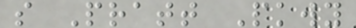s Pratt Pkwy
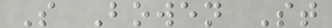S Bowen St
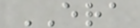ERA
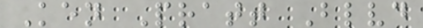Ken Pratt Blvd
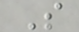S
